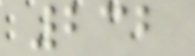232
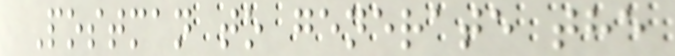Postman to generate the
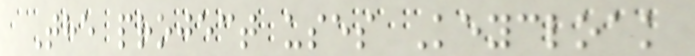The project uses Keycloak
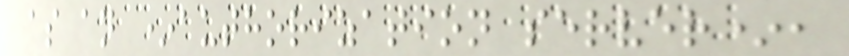as an *authorization server*,
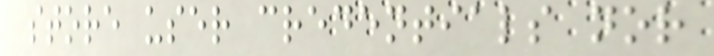store user credentials nor
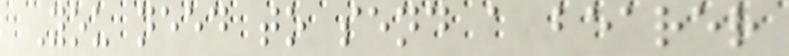You need to send a bearer
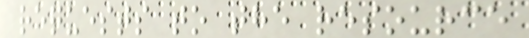requests to the resource
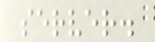server.
